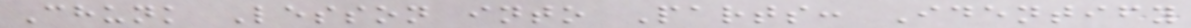Chunk Lesson into Parts: Identify
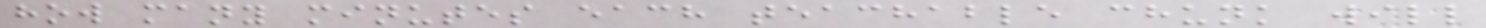how many minutes each teachable chunk will
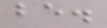be.
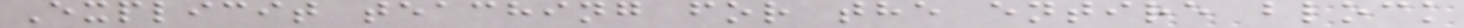Explicit teaching for the entire block
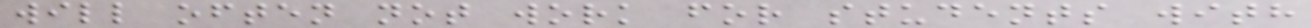will often not work for students with
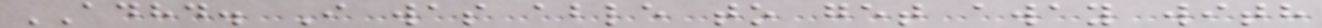ADHD. I was able to get away with
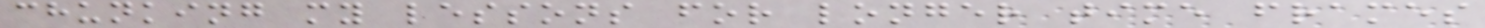chunking my lessons for longer time frames
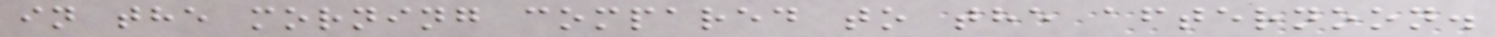in the morning compared to the afternoon.
